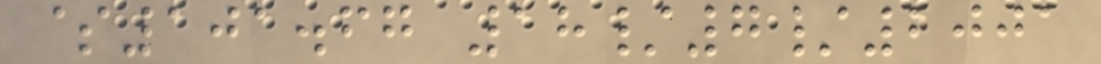$101.67 18/7/2001
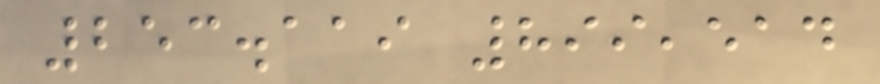253.119 899,514
